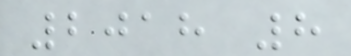2018 8
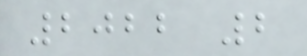2022 2
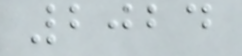2024
